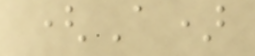(A)
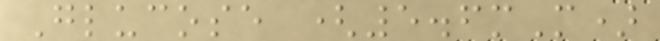Glucose (5.6mM)
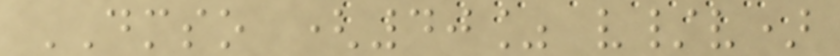DMSO (40% v/v)
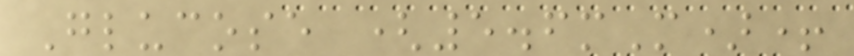Glucose (5.6mM)+
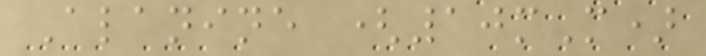Alanine (10mM)
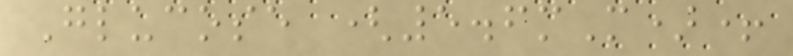Glucose (5.6mM)+
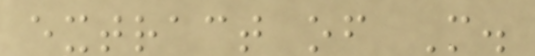extract of M.
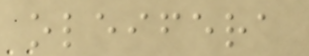oleifera
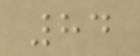84
